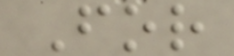For
